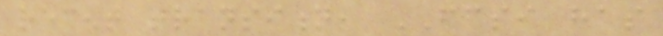recent transition, FCSI has
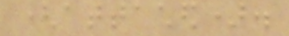(attached).
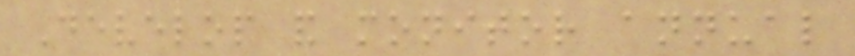Develop and monitor annual
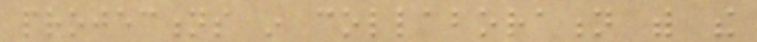projections in collaboration with the
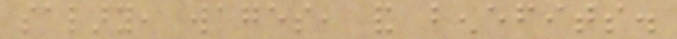salary, wages, and benefits.
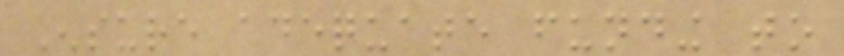Ensure adequate funding to
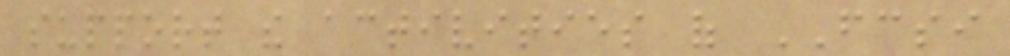support the activities of FCSI
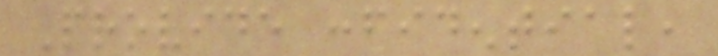Provide confidential,
